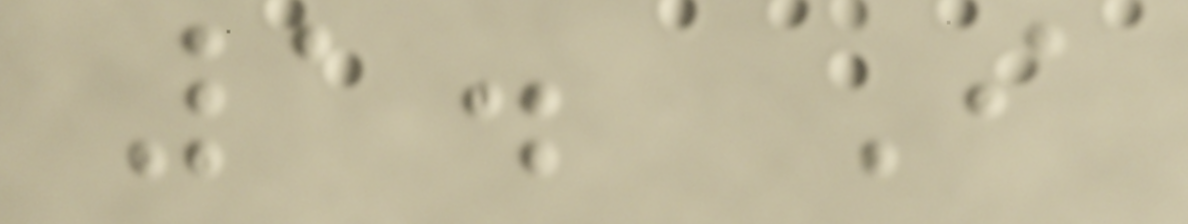1. I
